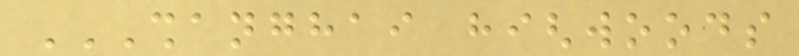SHANGHAI HIGHWOODS
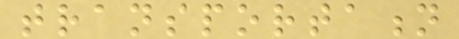transportation
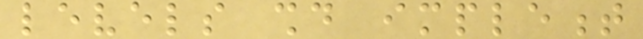levels should implement
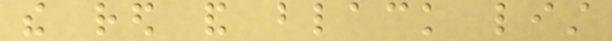the red and black list
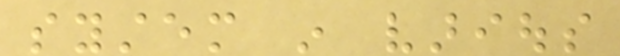system in various
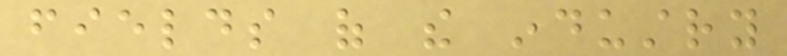fields of the industry
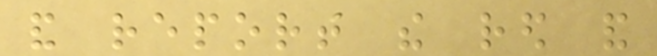and report the red and
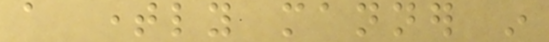a timely manner in
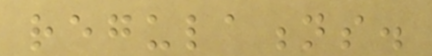regulations.
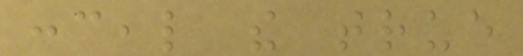conceal the true
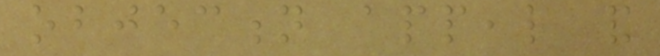objection appeal and
